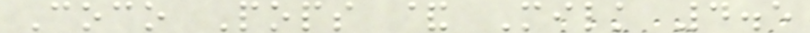Coco Pops & Milk 4.5
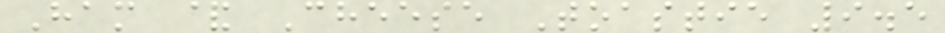Ham & Cheese Toastie 9.5
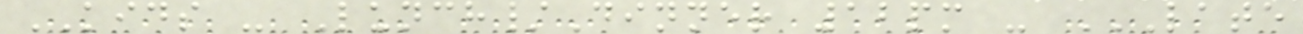KIDS - Lunch/Dinner 12pm - LATE
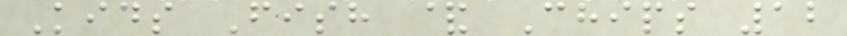Kids Fish & Chips 12
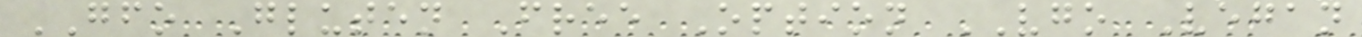GFO Gluten Free Option VGO Vegan
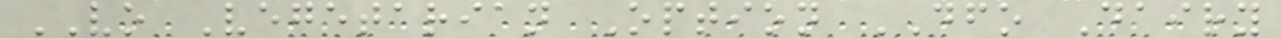VO Vegetarian Option DFO Dairy
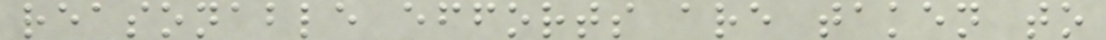reasonable efforts are taken to
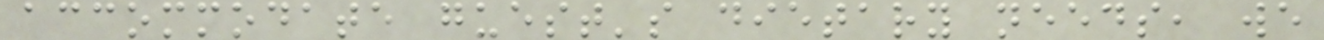accommodate guest's dietary needs, we
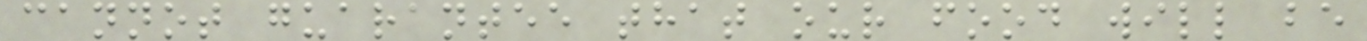cannot guarantee that our food will be
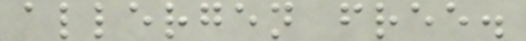allergen free.
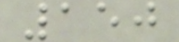150
